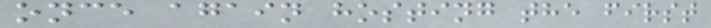once again hosting the first
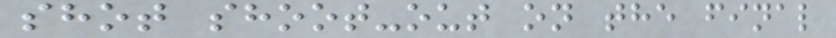shot shoot-out on the final
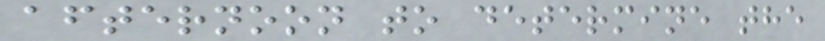afternoon to determine the
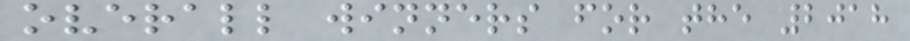overall winners for the 2018
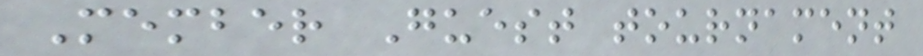Member Guest tournament
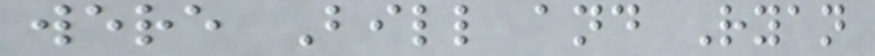were Bill and Ryan
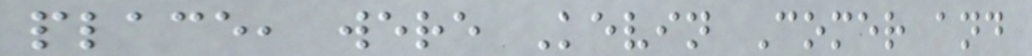place, were Kevin Comer and
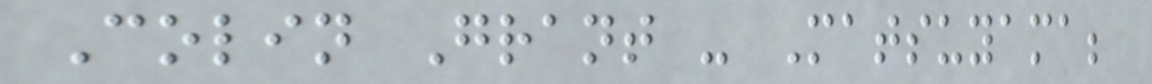Colin Grant - Matsuyama;
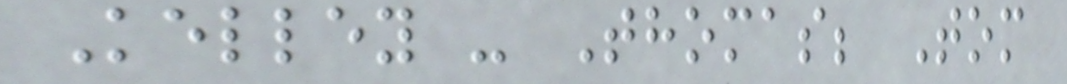Kelley - Thomas; Tom
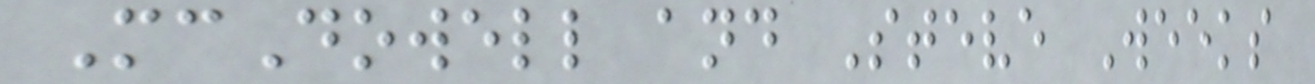McDowell and Steve Weeks
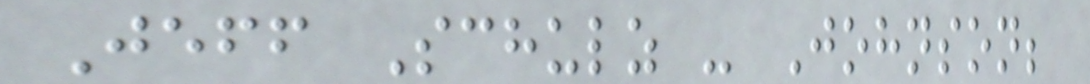Jeff Schulz - Johnson;
